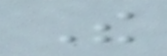The
